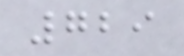729
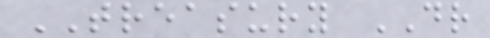TREASURY DR
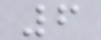6
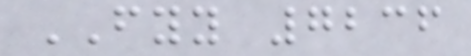FYY 7236
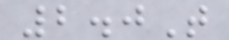2.0T
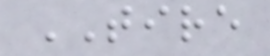TIRE
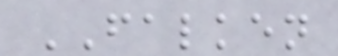FALKEN
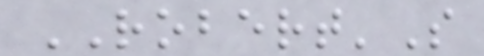ROBERT'S
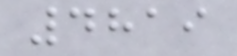4819
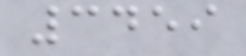3459
